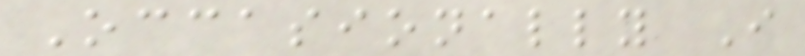Occasionally I
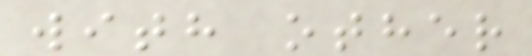with other
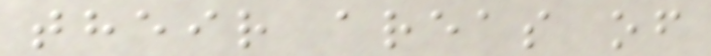their areas of
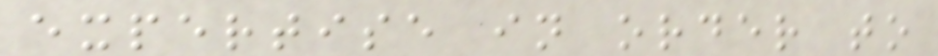expertise in order to
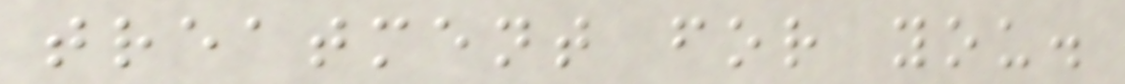treatment for you.
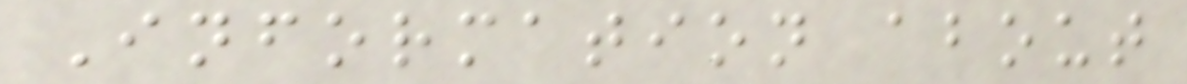Information about
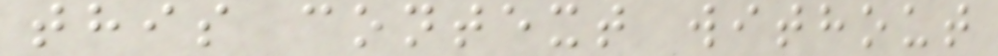this context without
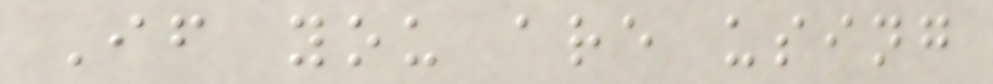If you are using
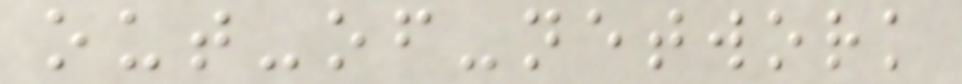out-of-network
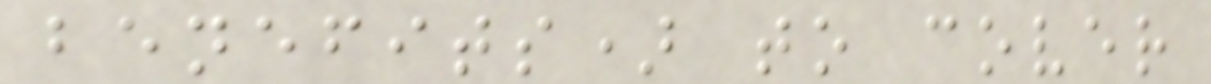benefits) to cover
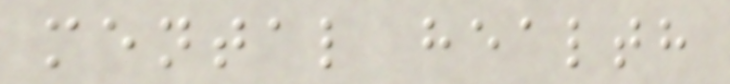mental health
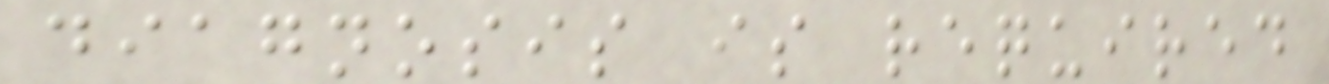diagnosis is required
